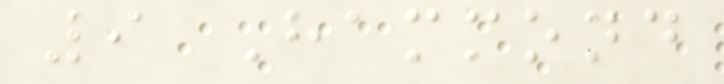9 Hammond
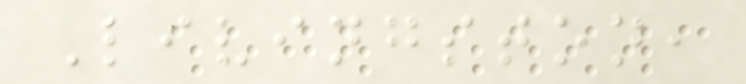Livingston,
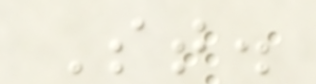St.
